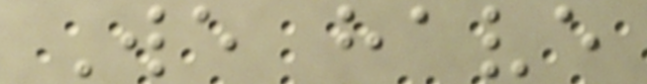We have
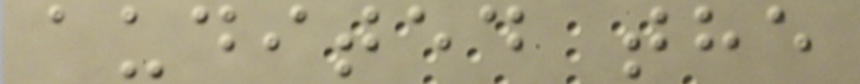audited the
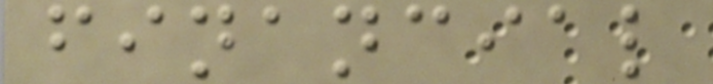financial
